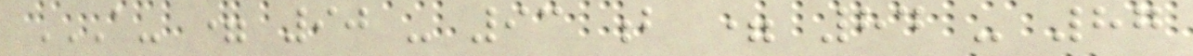A- = 90 - 93 B = 84 - 87
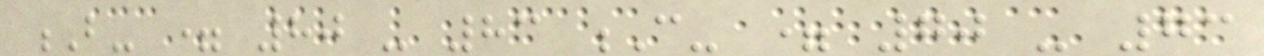B- = 80 - 83 C- = 70 - 73
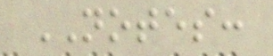NOTES:
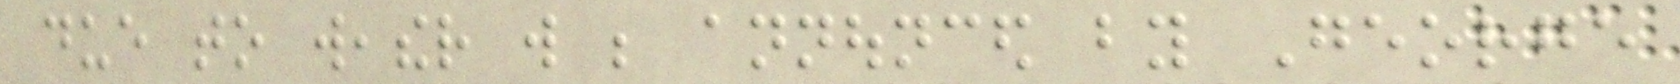due to weather will be announced by George
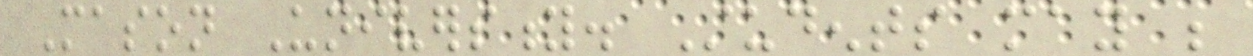Mason University. Students may be
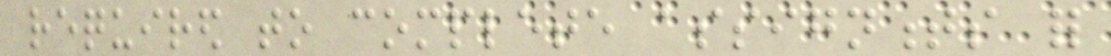required to complete assignments for
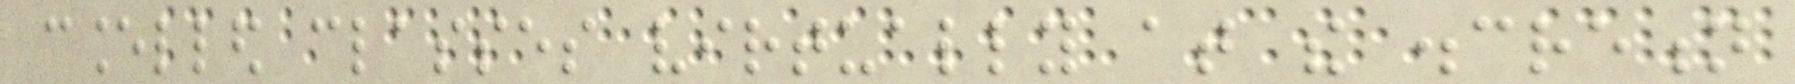cancelled classes virtually at the discretion
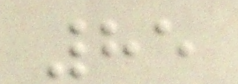85
